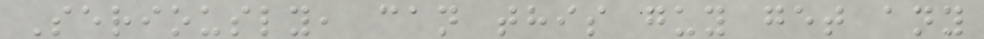Seriously, can this guy get any
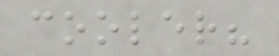cooler?
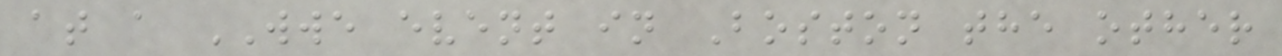at a WWE event in Boston the other
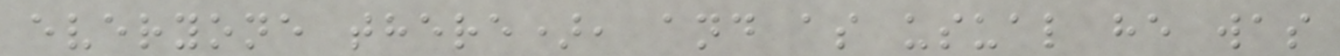everyone there), and as usual he was
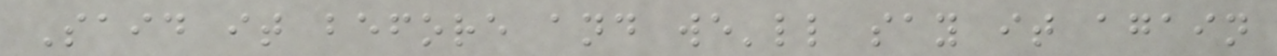Said it before and we'll say it again
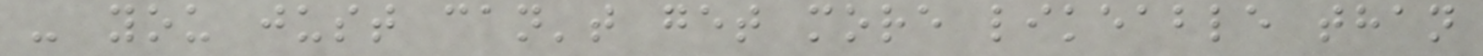- you just can't get more likeable than
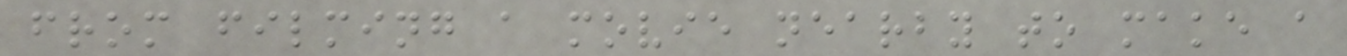from filming a movie nearby to make a
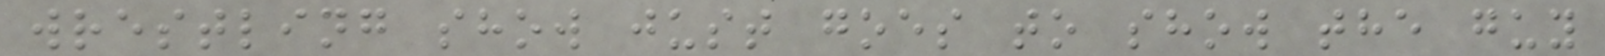wrestling show just goes to show the guy
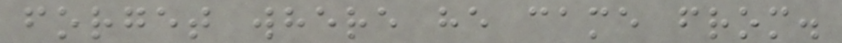forget where he came from.
